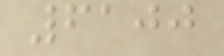6100
